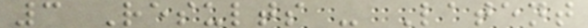3 Results - Latent
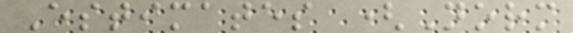Estimates (Norm
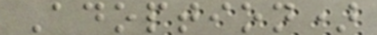Adoption)
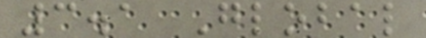3.1 Global
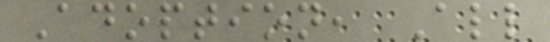Adoption, All
